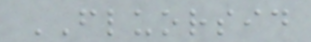FLUORSID
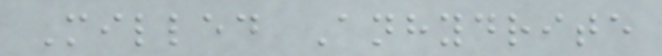Milled Anhydrite
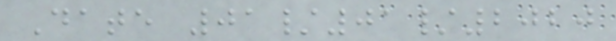Date 01/01/2020
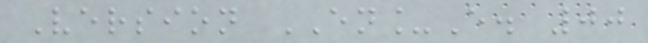Version EN_E. 00
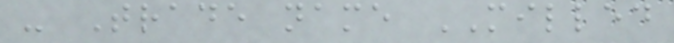- Trade name MILLED
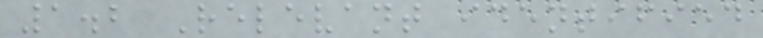1.2 Relevant identified
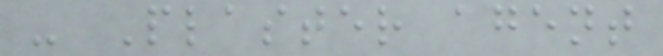- Plaster agent
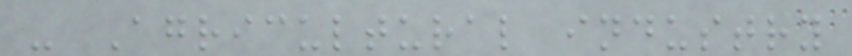- Agricultural industry
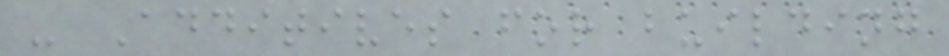- Additives for building
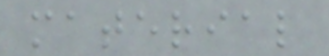material
